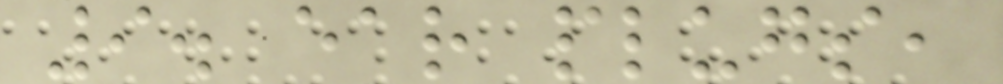9. ear plugs,
